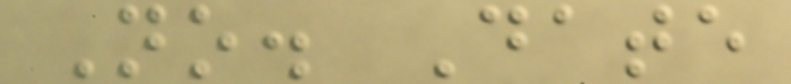No. Date
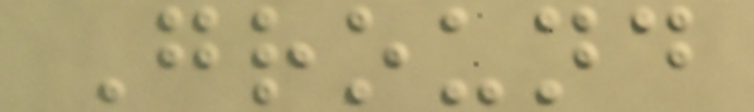Ground
